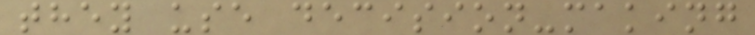they use decision-making
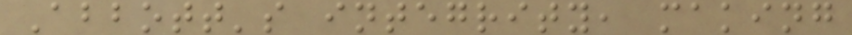Abbott's integrity, making
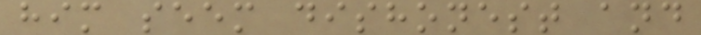him seem dishonest and
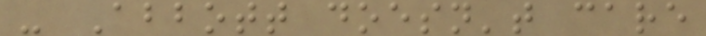- Abbott doesn't care
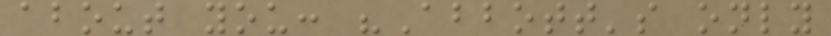about you: "Abbott's only
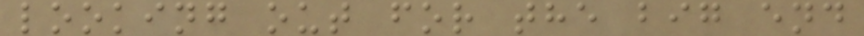looking out for the big end
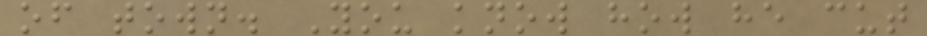of town. You know how he cut
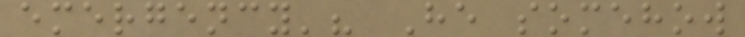emergency'? He somehow
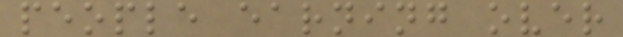people earning over
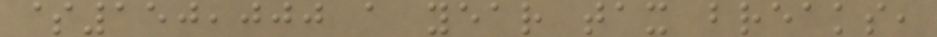$150,000 a year tax breaks,
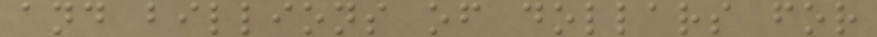and billions of dollars for
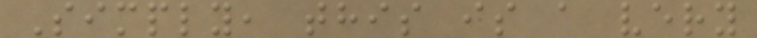Simply, this is a very
